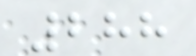288
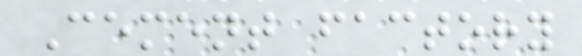Cement factory
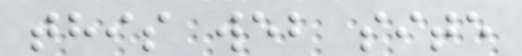this web site
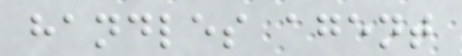handles agent
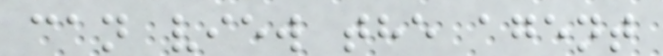can view the agent
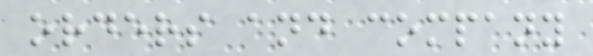orders and company
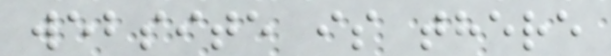website is there
